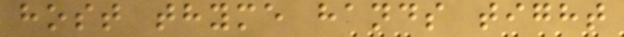host thyme hands tight
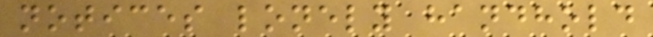notices lonely handhold
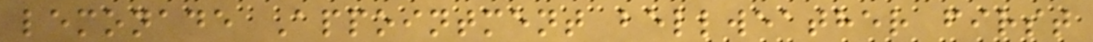lemonade Appointment bellweather first
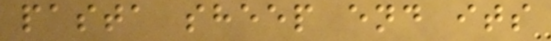pasta sheep end its
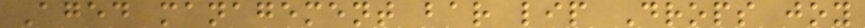Aged management bar lip Drops joy
